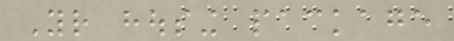Your housing package
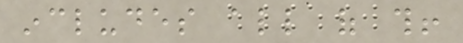includes all of this!
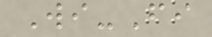Wi-Fi
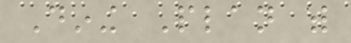Dining Plan with
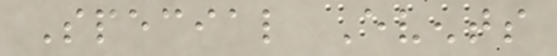Special Events
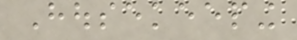Housekeeping
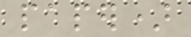paper)
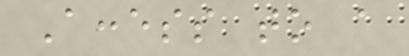Access to a
